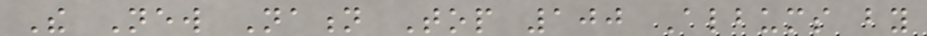The New Nation Top 100 Albums by
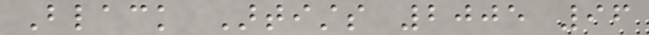Black Artists 2005 96
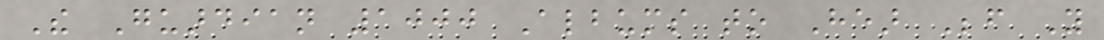The Guardian 1000 Albums to Hear Before You
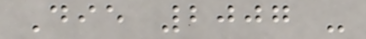Die 2007 -
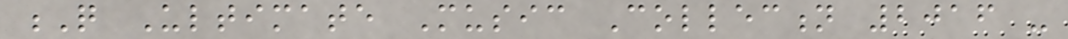Q Ultimate Music Collection 2016 -
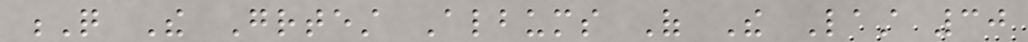Q The Greatest Albums Of The Last 30
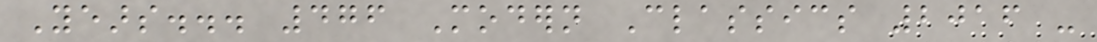Years... 476 Modern Classics 2016 -
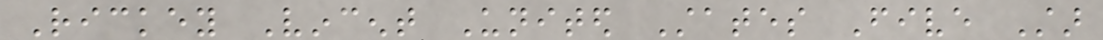Rickey Vincent United States Five Star
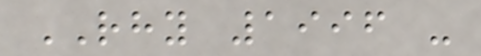RHY 1996 -
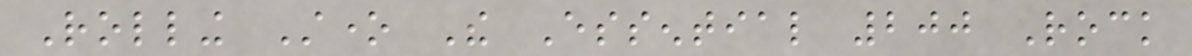Rolling Stone The Essential 200 Rock
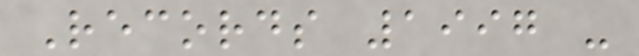Records 1997 -
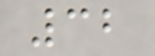32
